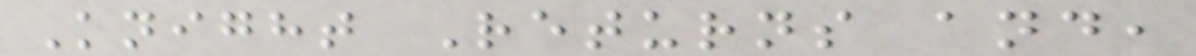Knight Returns and,
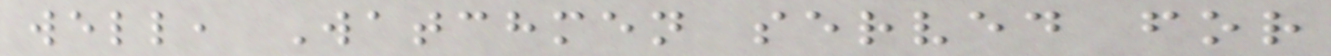well, Watchmen served for
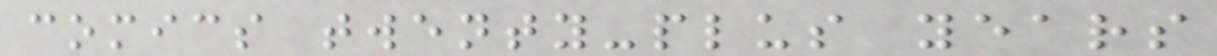comics twenty-plus years
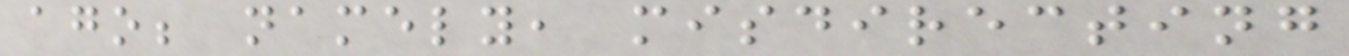ago; namely, misdirecting
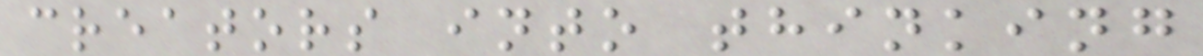creators into thinking
